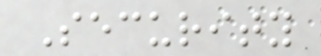Security
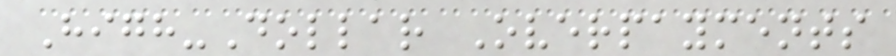High-Dollar Overpayments
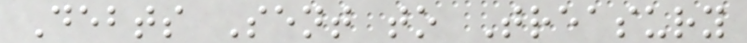Debts Sent to Treasury
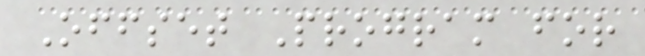Offset Program for
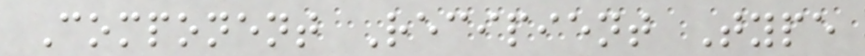Component Recipient Type
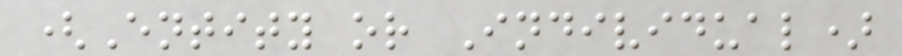(Entity or Individual)
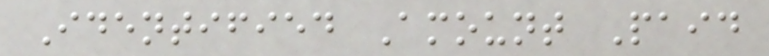Identified Amount Paid
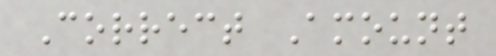Correct Amount
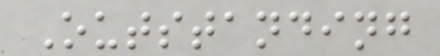Outstanding
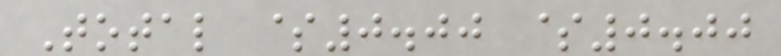Total $0.00 $0.00
